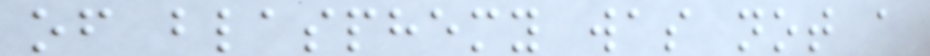of blasphemy was not a
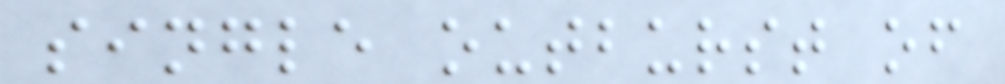single outburst of
